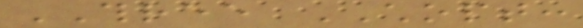THREE CHOPT:
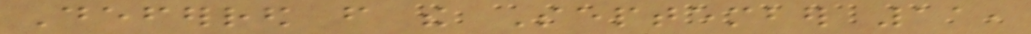Deferred from the September 11,
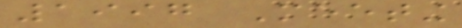1997 Meeting
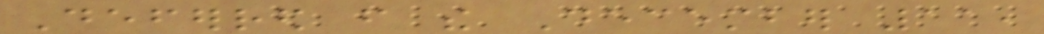Deferred from the December 11,
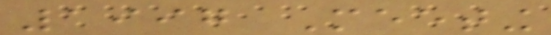1997 Meeting
